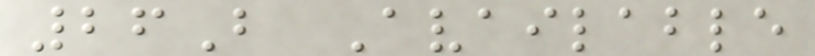26B Available
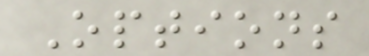Options
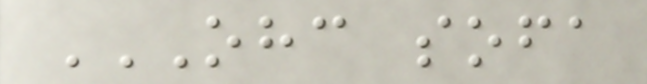OHC SOFA
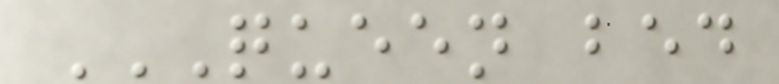QUEEN BED
